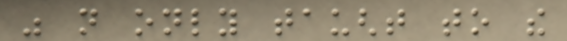was not only taught to the
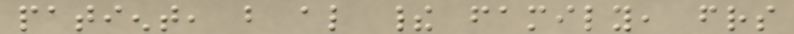patient, but also their family, friends
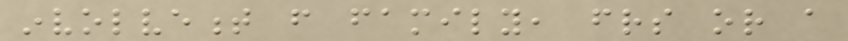involvement from family, friends or a
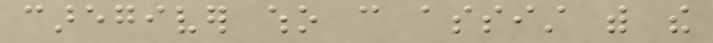caregiver who can assist with the
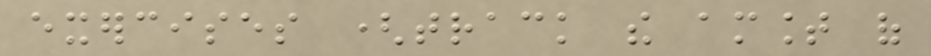exercises (track the amount of
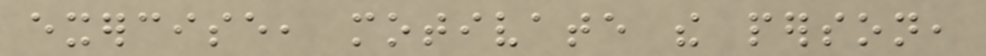exercise, motivate the person,
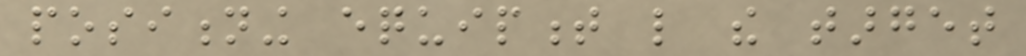positioning equipment like the target
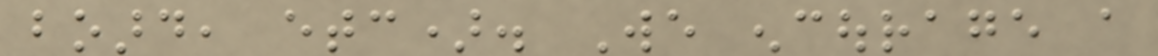board, etc). We encourage a
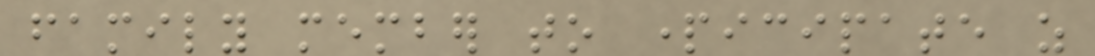family member to participate as
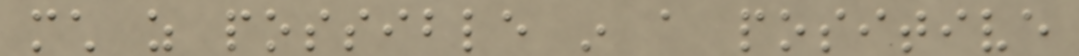much as possible in a positive
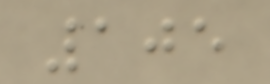105
